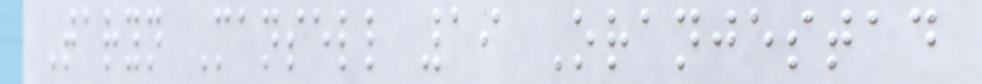Taryn Mansell 19 Oranjestad
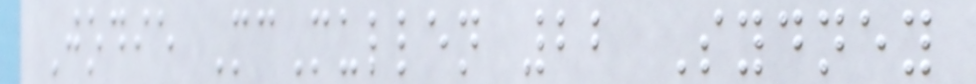Jodie McMullen 22 Sydney
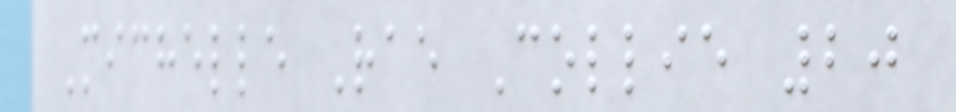Michelle Rae Collie 20
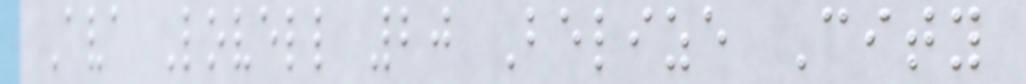Ava Lovell 20 Belize City
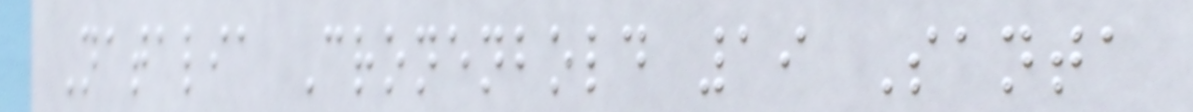Natalia Cronenbold 19 Santa
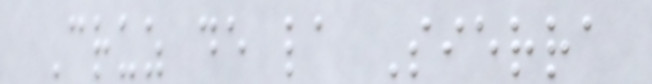Cruz de la Sierra
